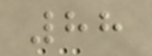88
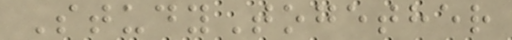StudyTogether
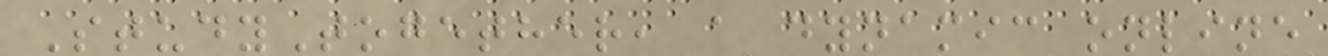StudyTogether, a dynamic online
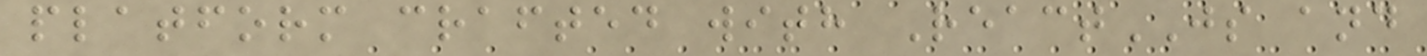platform crafted with ReactJS and
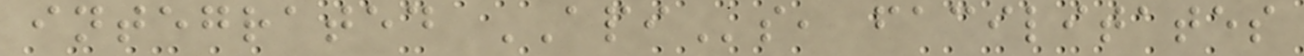integrated APIs, facilitates
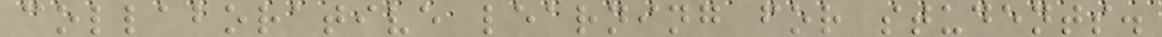collaborative learning for students.
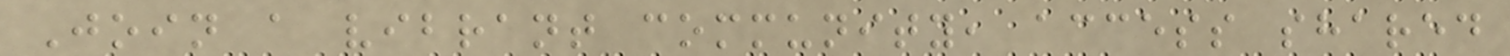Join a vibrant community, access shared
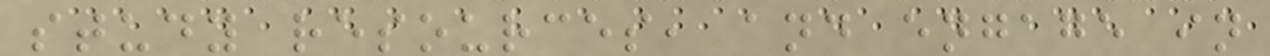study resources, and engage in
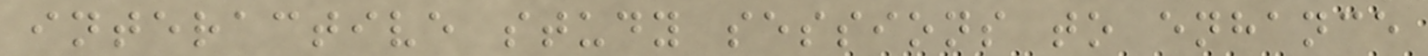interactive study sessions to enhance
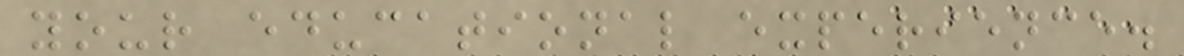your educational experience.
